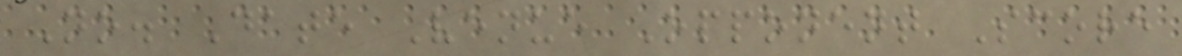No. Date Venue Opponent Score
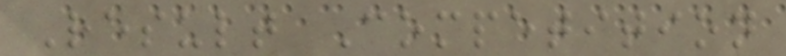Result Competition
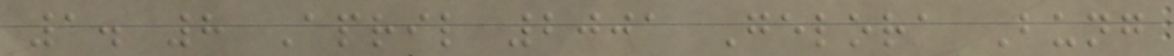1. 8 April 2001 Gelora Bung
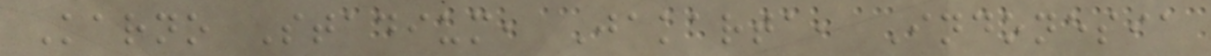Karno Stadium, Jakarta, Indonesia
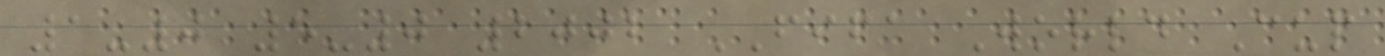1-0 5-0 2002 FIFA World Cup
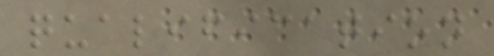qualification
